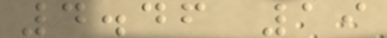4.46 19
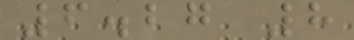6.27 8
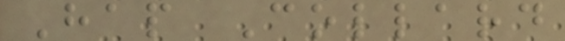Hap Collard
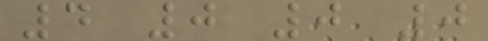4 0 0 0
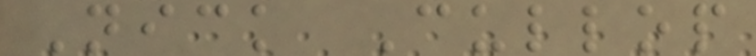Nick Cullop
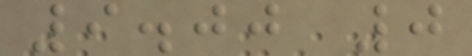9.00 0
